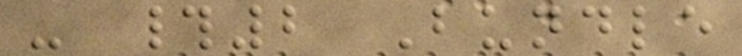- #2 Bundle
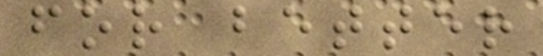for better
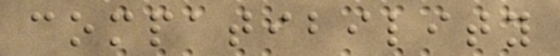compatibility
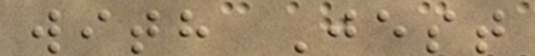with Jest
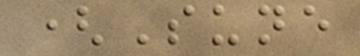(Sune
